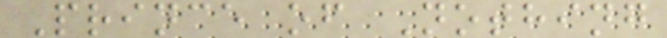Prince of Nothing
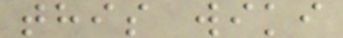this wiki
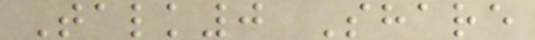Talk0 Share
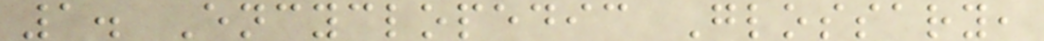1. Encyclopedic Glossary,
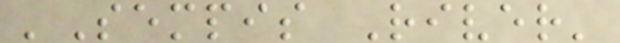'Sempis River'
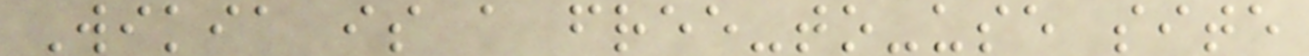Wikia is a free-to-use site
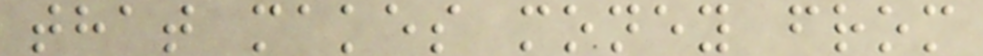that makes money from
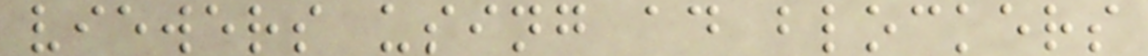viewers using ad blockers
